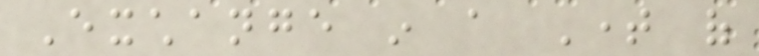Exchange in a Time of
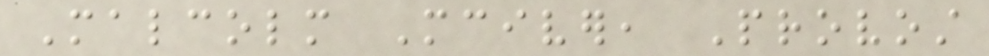Malcolm Mciver, Provost
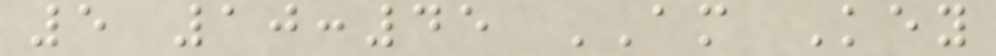5 10:45 AM Key
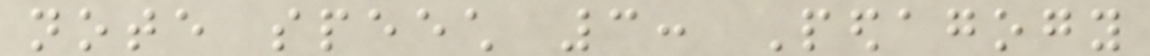note speech 3: Pedagogy
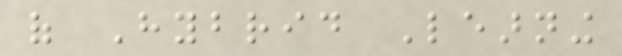of Hybrid Learning
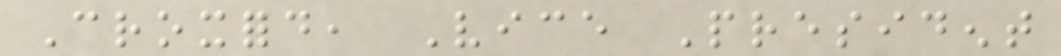Croxford, Vice President
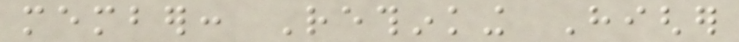member: Rethinking Higher
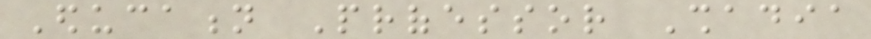Education Professor Shadia
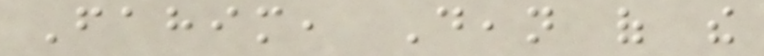Fahim, Dean of the
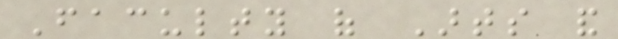Faculty of Arts and
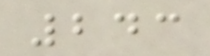243
